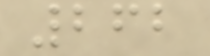262
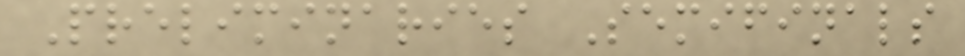Preliminaries Semifinals
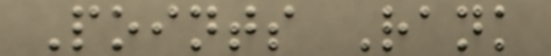Points Rank
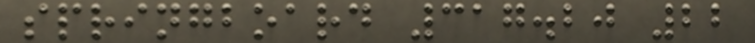springboard 317.20 22
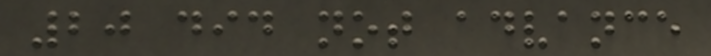20 did not advance
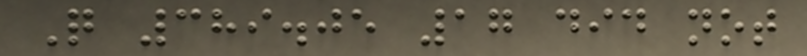Q 389.05 17 did not
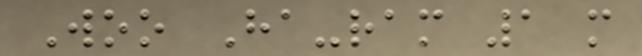Woo Ha-ram 1 m
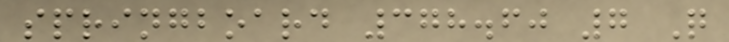springboard 378.60 7 Q
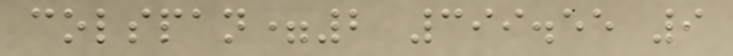colspan=2 399.55 9
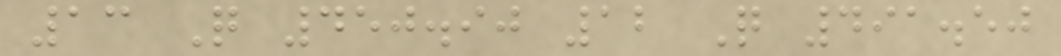13 Q 450.90 12 Q 491.50
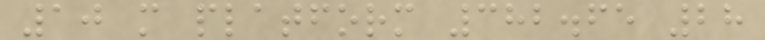10 m platform 382.65 28
